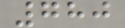780
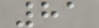81
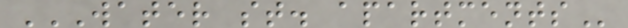WATER ST. APARTMENTS
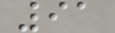91
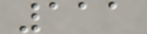111
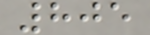805
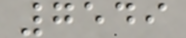7549
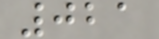021
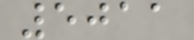5011
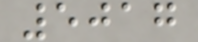5017
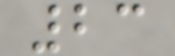23
